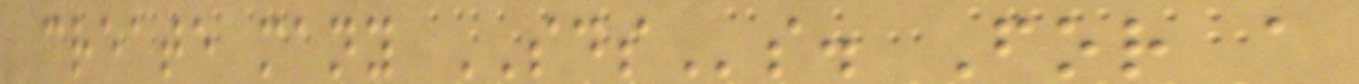create many SDSs. For a
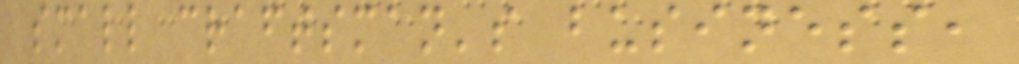small craftsman's business,
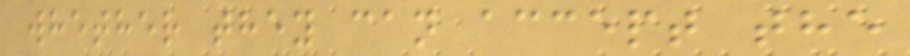whether they can accept the
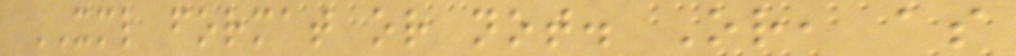XML format or not. Or, as
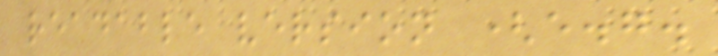readable version (e.g.
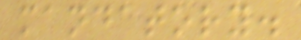mandatory.
